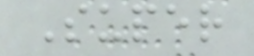Super
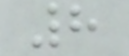8
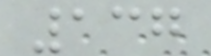137
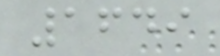1649
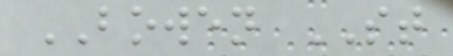BOWEN ST
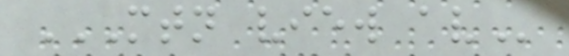MTN VIEW AV
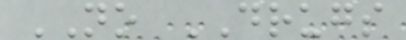NO DRUGS
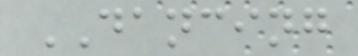DANCING
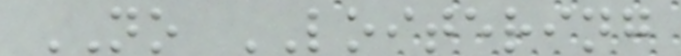NO LOITERING
